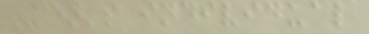Men's individual
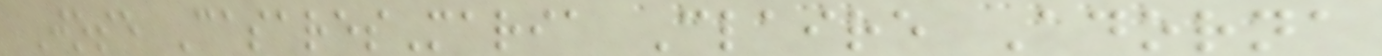Jose CasaresMaria Claire Adorna
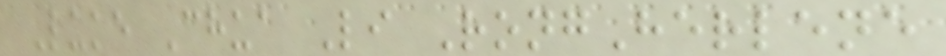Luke Chua Li RongHerlene
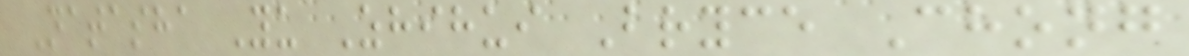Natasha Yu Zhihui Bryce Chong
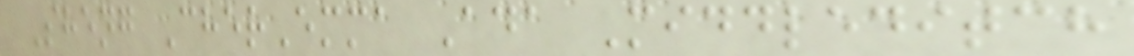Sheng CherEmma Ada Middleditch
